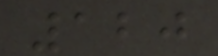120
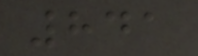841
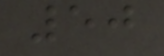50
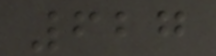627
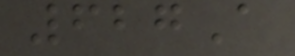627A
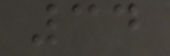34
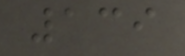139
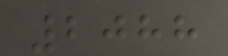2088
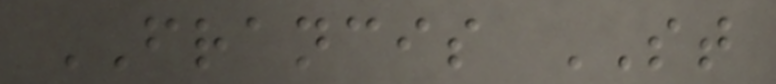FRANCIS ST
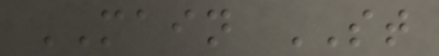MAIN ST
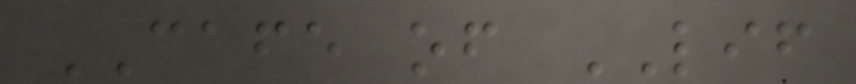CAFE of LIF
